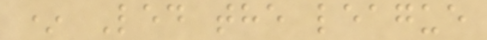* Led the league
